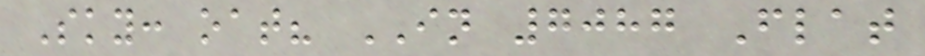Sky: oat? IN 7087 Flat
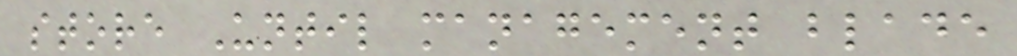store Until management blade
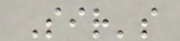Sir's
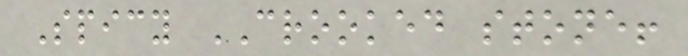Spicy CROOKED stone!
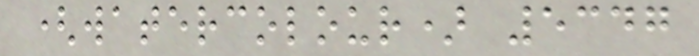(watercolour) 5347
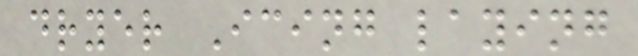dryer Icing laying
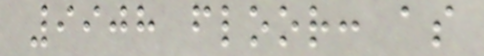9908 floor: as
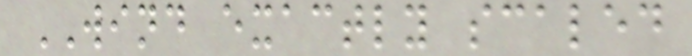WIND exactly scaled
